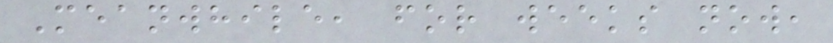Meanwhile, for weeks now,
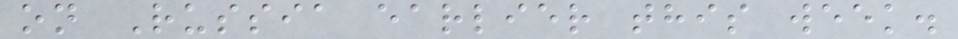on Russia earlier this week.
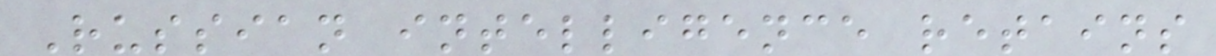Russian intelligence retains
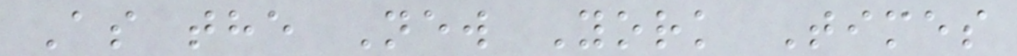As the New York Times
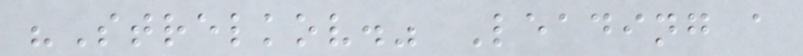"Strelkov." Leading a
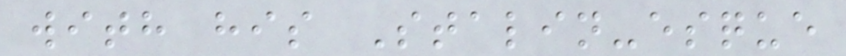with his Stalin-esque
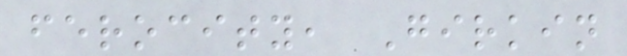ferocity, Girkin
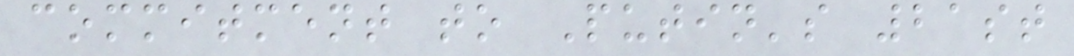commitment to Putin's 21st
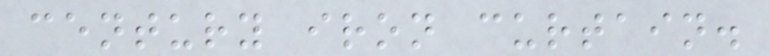century iron curtain.
